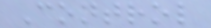Control
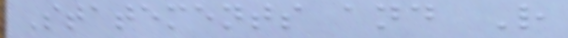Statements and R
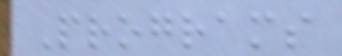Programs
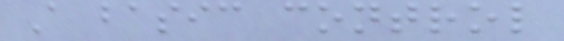A basic control
